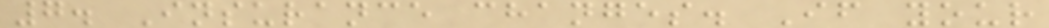7. Insurance changes. If your
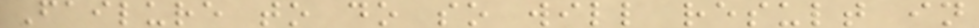Failure to do so will result in
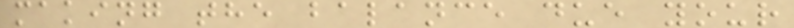making the balance due your
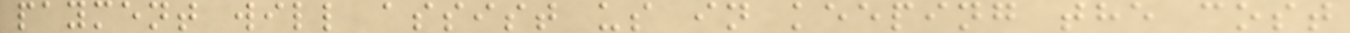payment will assist us in keeping the cost
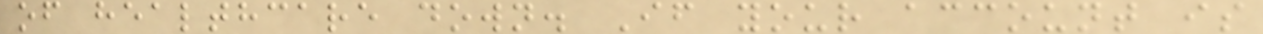of healthcare down. If your account is
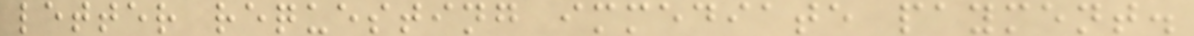letter requesting immediate payment.
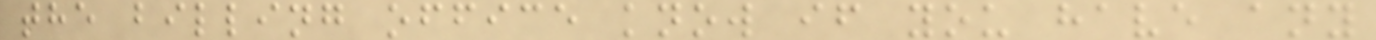the billing office know if you have any
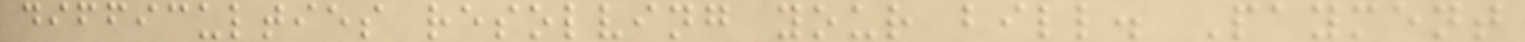difficulties resolving your bill. Payment
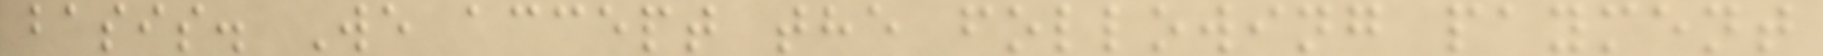basis. We accept the following payment
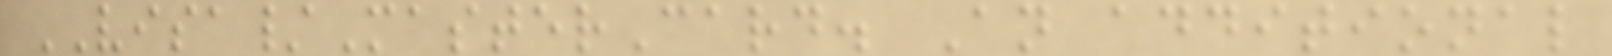VISA/MasterCard. An additional
